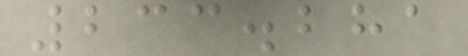233.281
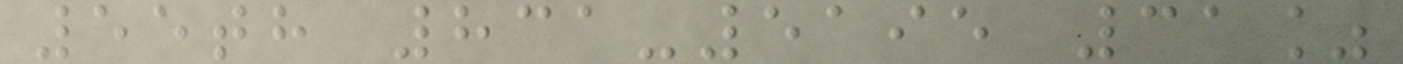55th 831-5195 31%
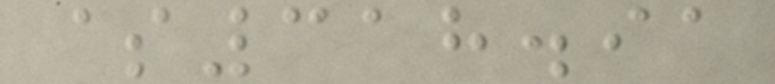$318.91
